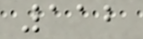112
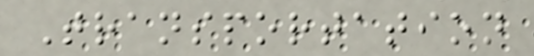Transportation
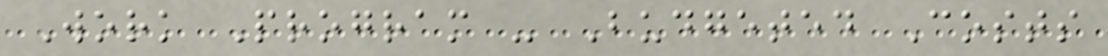Work Program - Budgeted Costs
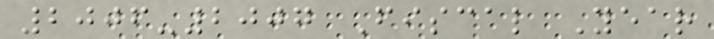2006-2007 Fiscal Year
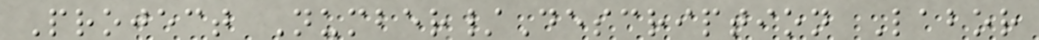Project Number/Description Labor
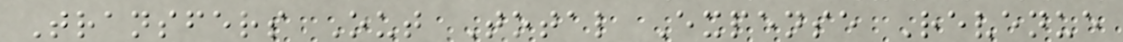Transfers Out Total Expense Revenue
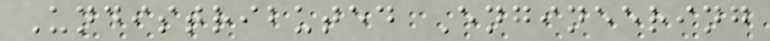Undistributed Engineering
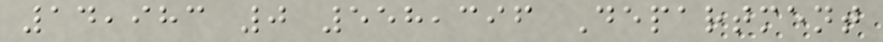14,983 0 558,396 Department
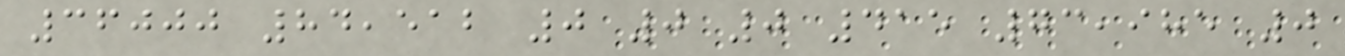36000 84,512 0 0 0 415 73,985 0
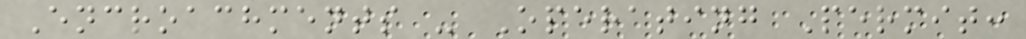Encroachments - Operating Permit:
